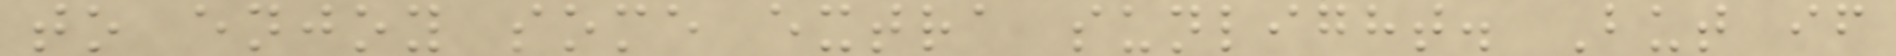to enjoy some extra sunlight. But if
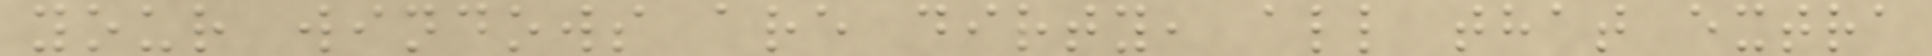your windows are dirty, all that extra
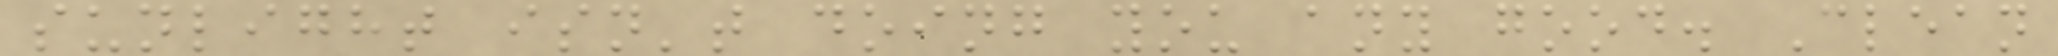sunlight isn't doing you any good. Clean
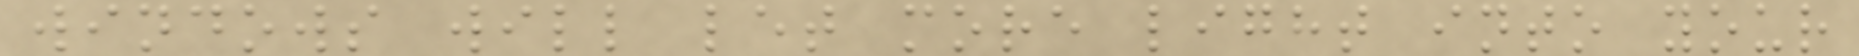windows will let more light into your
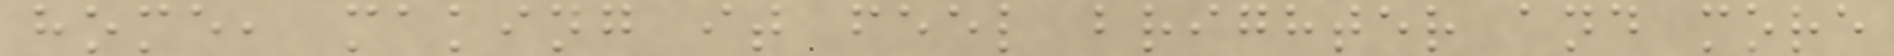home, making it feel brighter and more
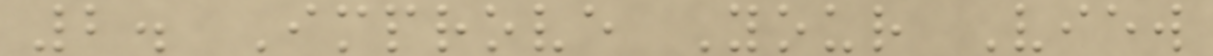2. Improve Your View
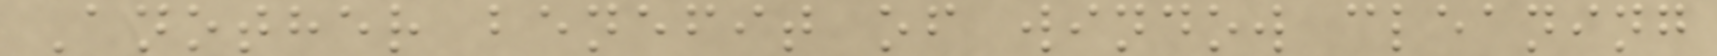Another benefit of window cleaning
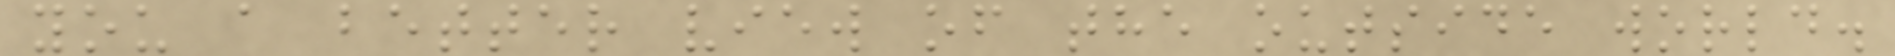you a better view of the outside world.
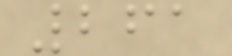261
